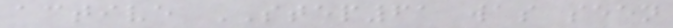active STEP61 was seen
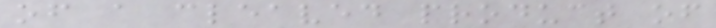of a cleaved product of
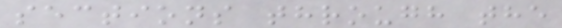sections through the
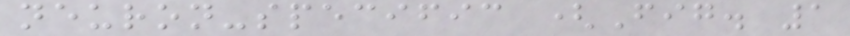neuron-specific (Fig. 1
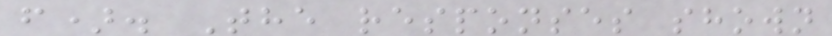f). The responses shown
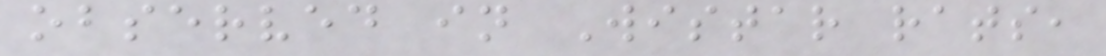observed in Wistar rats,
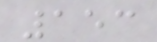153
